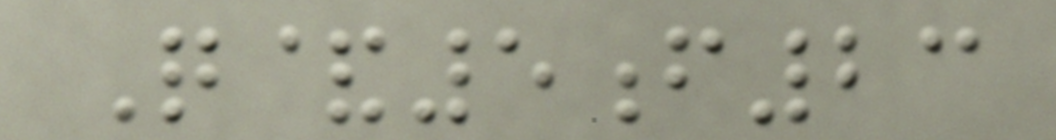Q&5f23
